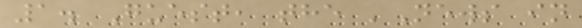1. Guest, the 'News in
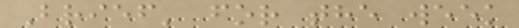Brief' for the week
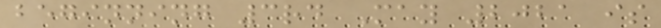beginning 3rd May 2021 is
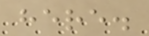here.
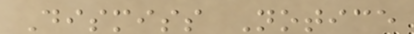Dismiss Notice
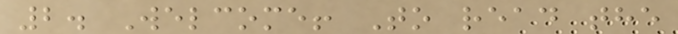2. Welcome! To read the
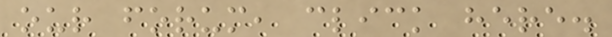our forum, click here.
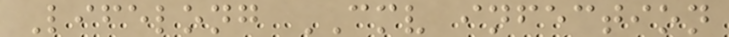Lifelong CMV infection
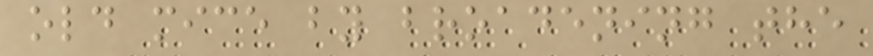old mice by broadening the
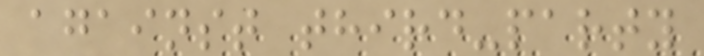against third-party
